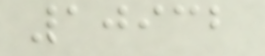10932
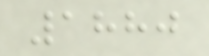1880
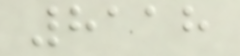8118
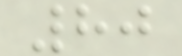80
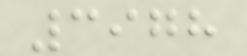3978
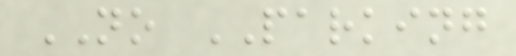NO PARKING
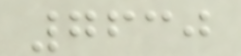7630
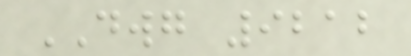DWG 9212
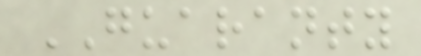GUARANTY
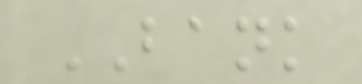BANK
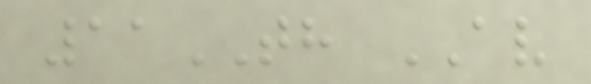11TH AV
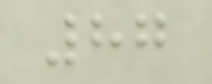87
